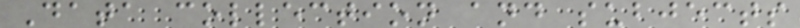Data collection and subjects
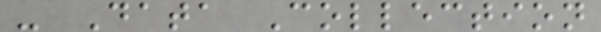- Data Collection
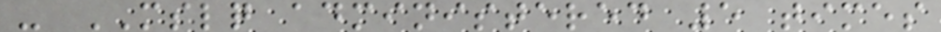- MSLQ administered 5 times
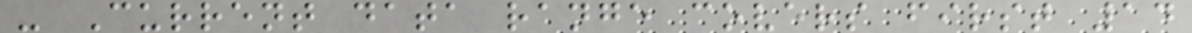- Current data range covers first 14
